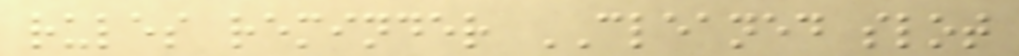rules reminder CLEANED slot
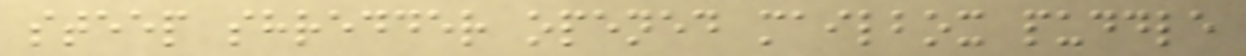steep shredder opened mailbox puddle
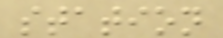station
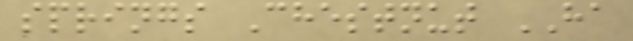springs Chestnut HA
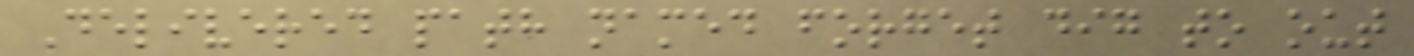Delivered path named forget dig to out
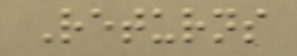Returns
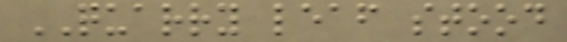QUARRY leaf stood
